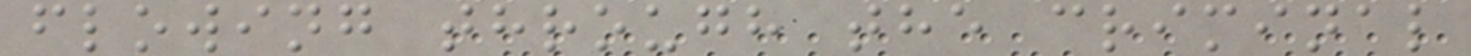flowing through the criminal
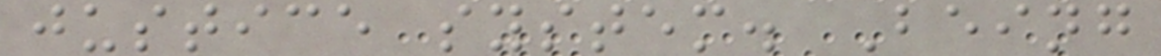justice system. Being
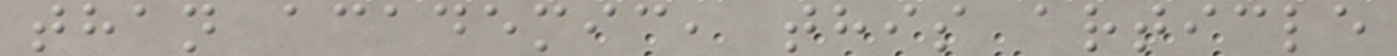than academic, this article
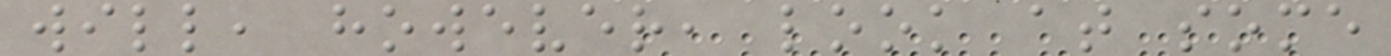will, however, look at some
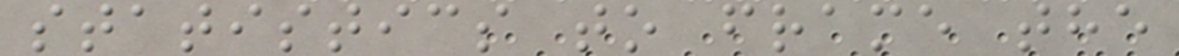statistics to frame the
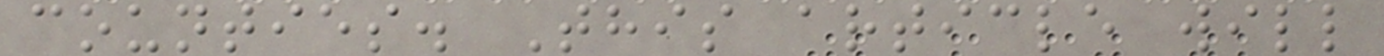counties. This article will
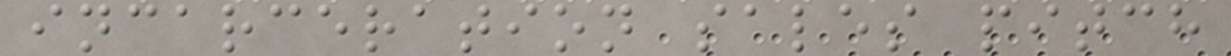incarceration sales pitch
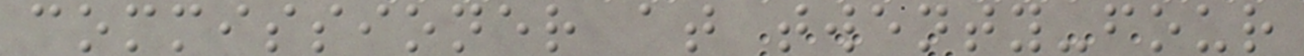commissioner at twenty-four
